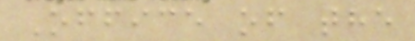Office of the
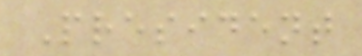President
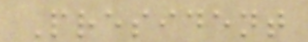President
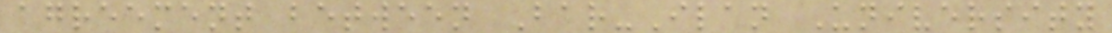agreement between Bar-Ilan University
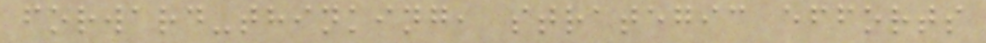forward-thinking, strategic efforts
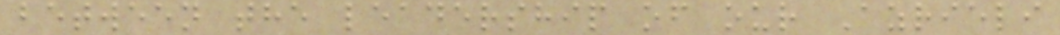between the leadership of our Azrieli
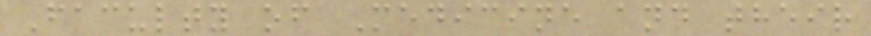Faculty of Medicine and their
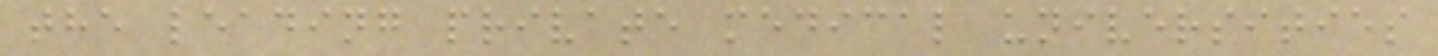the leading private medical universities
